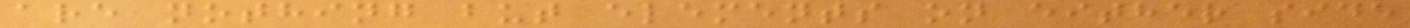are nothing but elements on either side
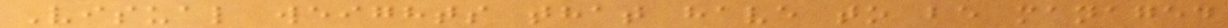Visual weights that have to be managed
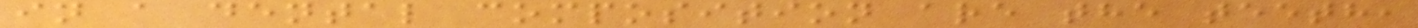in a dental composition are the teeth,
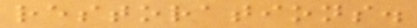restorations.
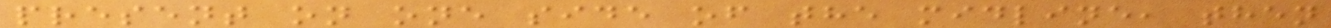present on one side of the midline, then
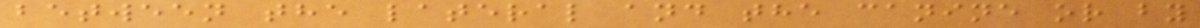between the lateral and the canine or by
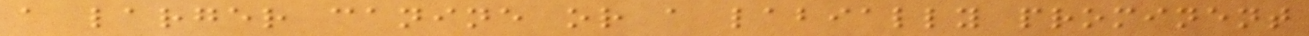a larger canine or a labially prominent
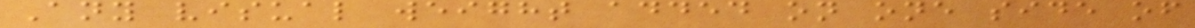Any visual weight added on one side of
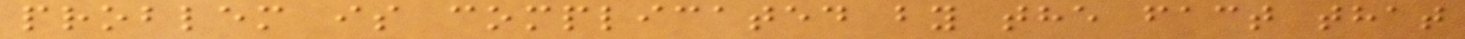problem is complicated by the fact that
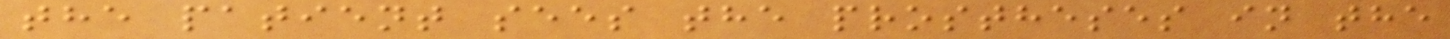the patient sees the prostheses in the
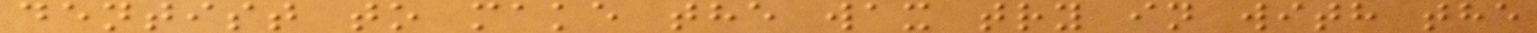dentist to make the wax try in with the
